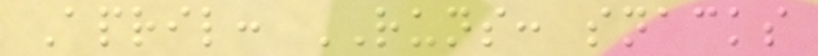April: RUNS: snacks
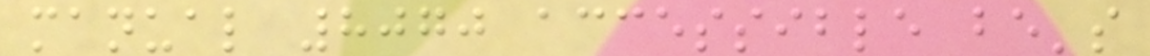manual 8070 accessible be's
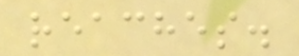reaches.
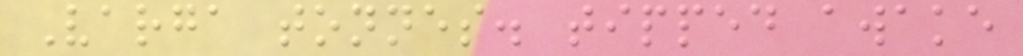Varga tonnes. tipped awake
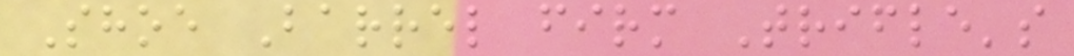Shoe Barrel firm Trifle's
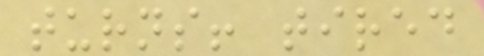turns! tired
